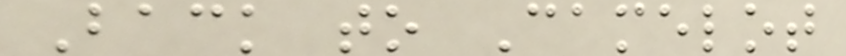Back to Camelot
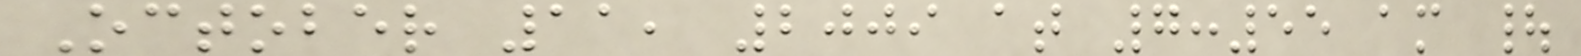October 11, 2009 at 7:55 am |
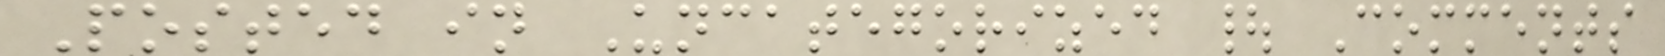Posted in Uncategorized | Comments
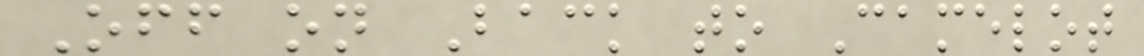Off on Back to Camelot
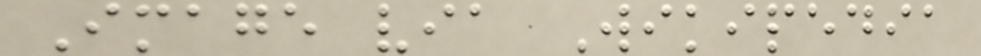Image via Wikipedia
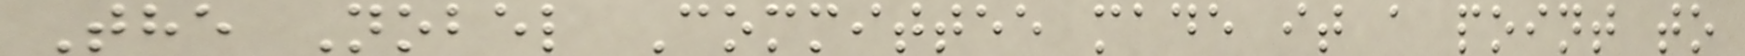The Nobel Committee made it a point to
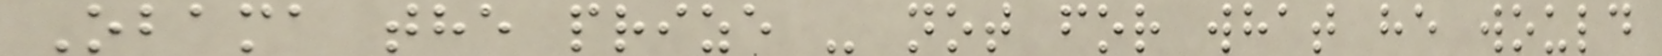Obama the prize - not for what he would
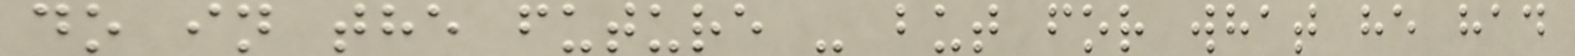do in the future - but for what he had
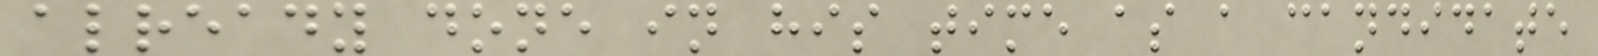already done in his time as a candidate
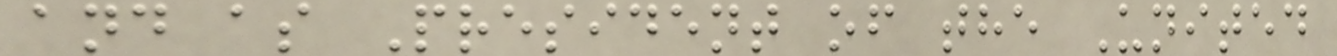and as President of the United
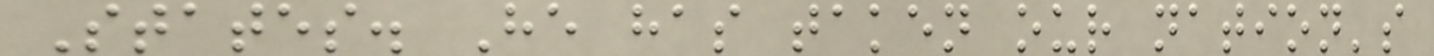States. He has taken our nation's
